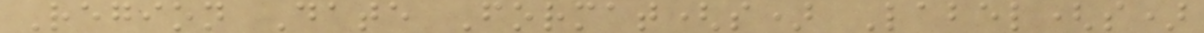Region Date Format(s) Label(s)
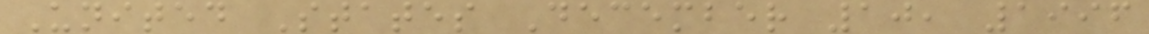United States December 10, 1996
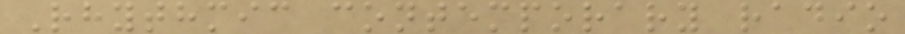Rhythmic contemporary radio
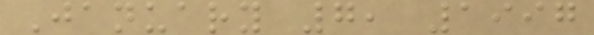January 7, 1997
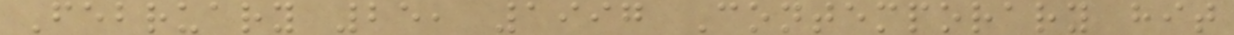February 25, 1997 Contemporary hit
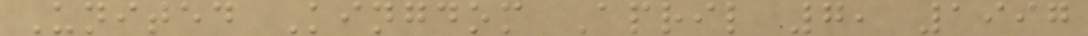United Kingdom April 7, 1997
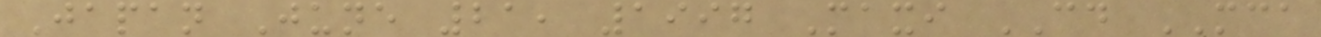Japan June 21, 1997 Maxi CD MCA
